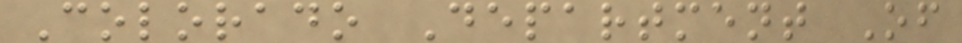Colorado Department Of
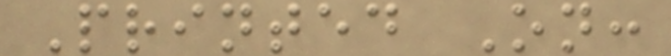Printed On:
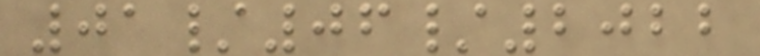01/06/2022
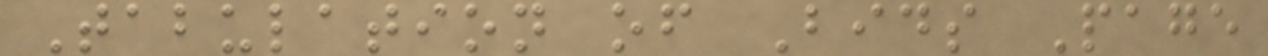Tabulation of Bids Page
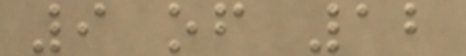9 of 12
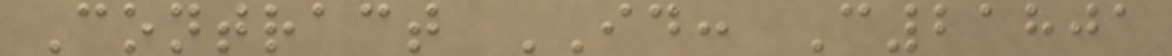Contract ID: C21801
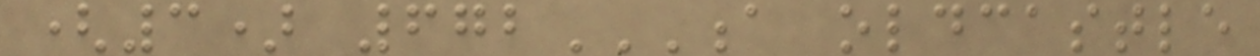(3) 672A OLDCASTLE
